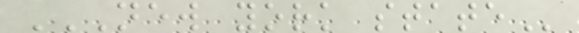NEW YORK STATE
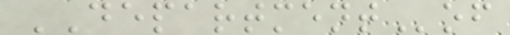DEPARTMENTof
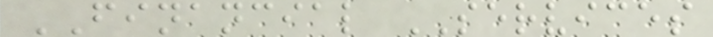FINANCIAL SERVICES
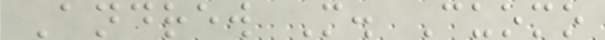Andrew M. Cuomo
